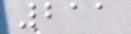211
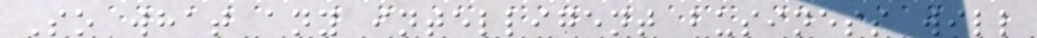So what any intelligent business will
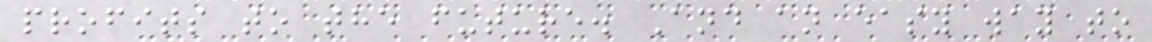profits to the future. And an easy way to
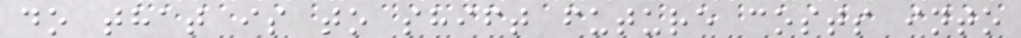do that is to shift future costs into
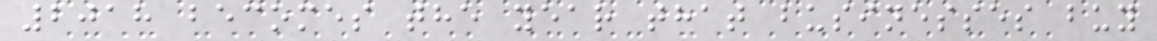2018 becomes the year that businesses buy
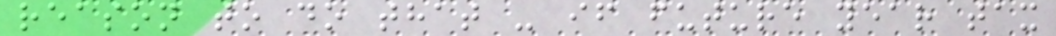reason to do that - if future year tax
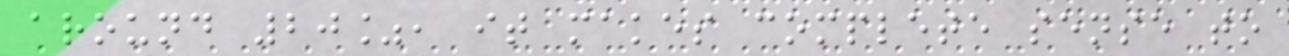around 20%, it makes complete sense to
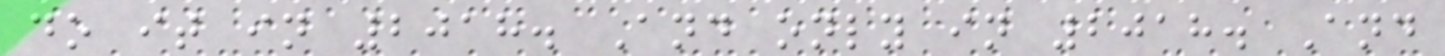do it in 2018. And only in 2018. And
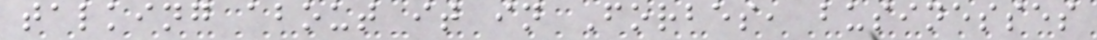talking about it in Forbes, businesses
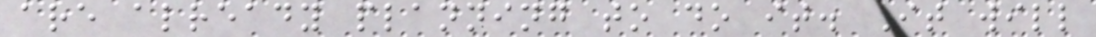are already planning to do it. It will
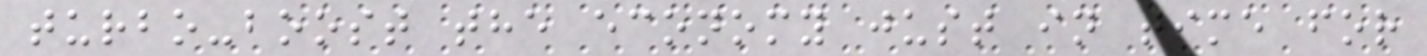turbo-boost the economy just in time for
